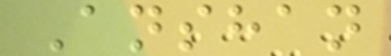Anshan
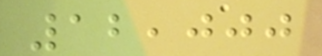12,000
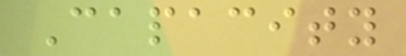Capacity
